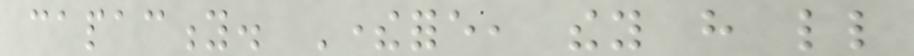capacity. Therefore, they have little
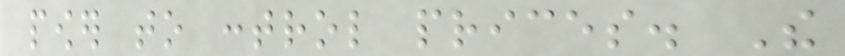power to control prices. The
